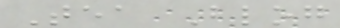Tea Blog
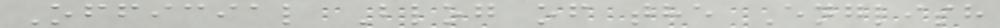Official Blog of the English
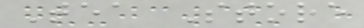Tea Store
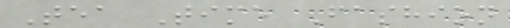Tea Time Fashion
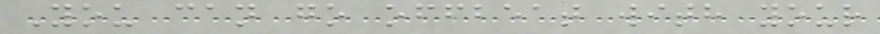You can go offbeat with your
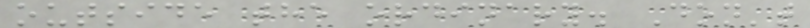outside the ordinary. Don't
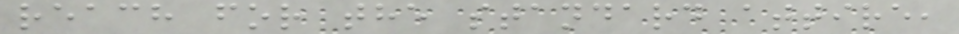reach for the standard attire,
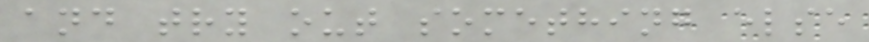and try out something else
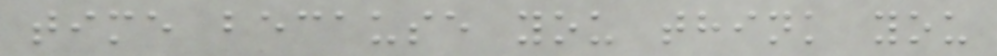time because you think you
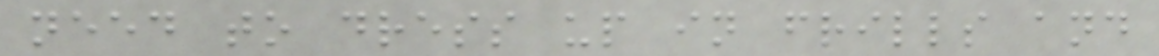need to dress up in frills and
